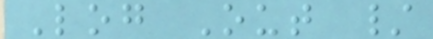Log Out /
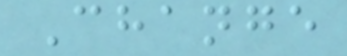Change
